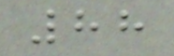88
